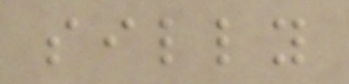silly
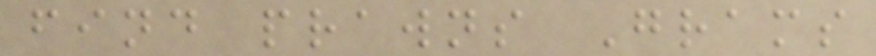find prawns Grams
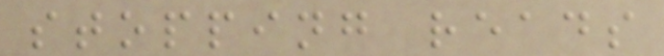stopping reads
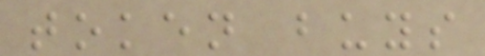token buys
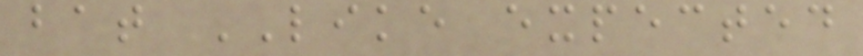bat LIKE expected
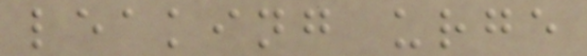leaking urge
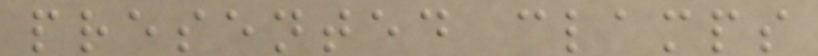presented clamps
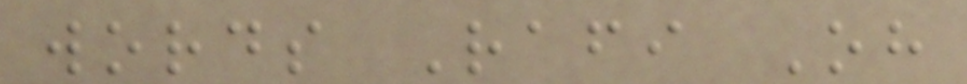words Rafi Oh
